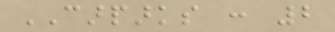CARPARKS : 2
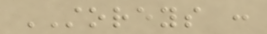STOREYS :
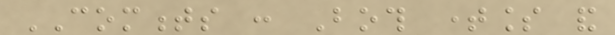COMMENTS : Both timeless and
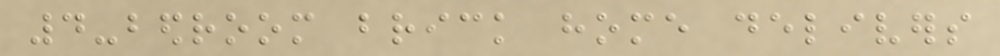4-bedroom brick home delivers
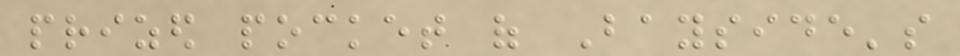prized pocket of Bayside's
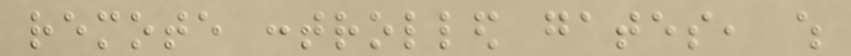remote controlled gates, which
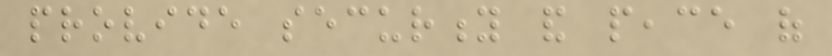provide security and peace of
